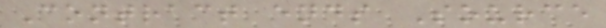Contract ends Source
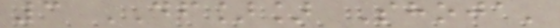3 DF]] Shoja'
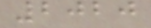2020
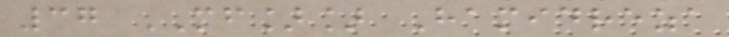37 MF]] Hamidreza
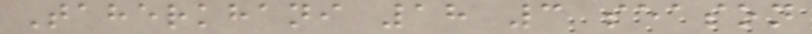Taherkhani 18 3 season
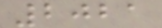2021
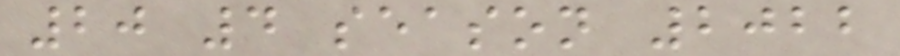20 4 season 2022
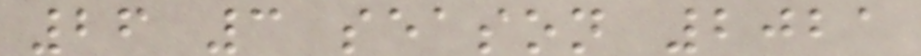26 3 season 2021
